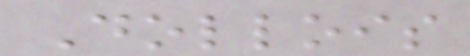Dollois
